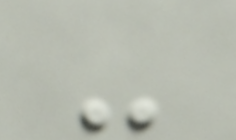-
